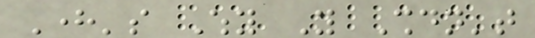Here's Why You Shouldn't
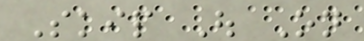Skip Out On
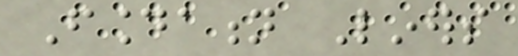Foundation Liners
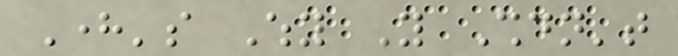Here's Why You Shouldn't
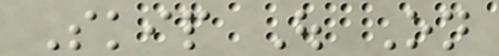Skip Out On
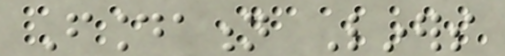Foundation Liners
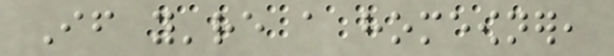If you're a homeowner,
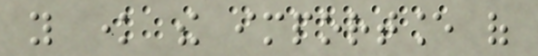you know the importance of
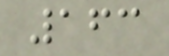163
